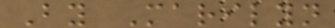By Marilyn
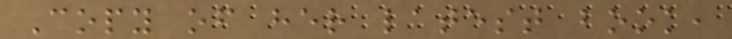Copy of her latest book,
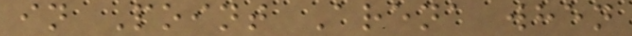in Point Arena when
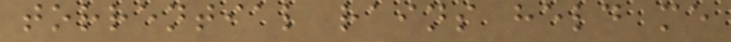torrential rains held me
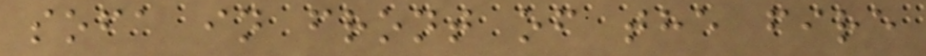sofa in front of the fire
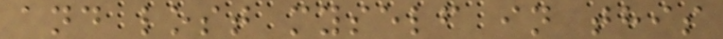and lost myself in this
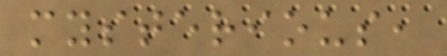mysterious,
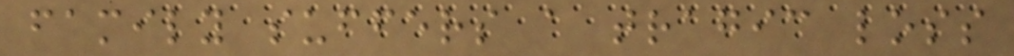family suffers a tragic loss
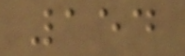154
